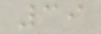39
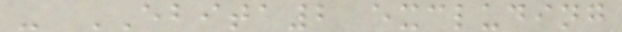- EBITA2 excluding
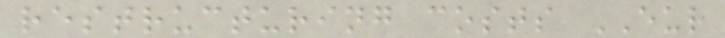restructuring costs EUR
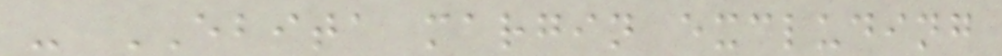- EBITA margin excluding
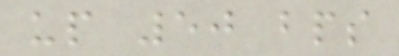up 50 bps
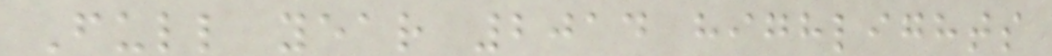Full year 2014 highlights
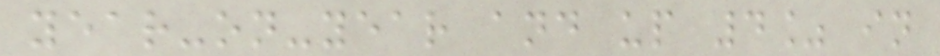year-on-year and up 4% in
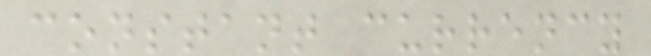constant currency
